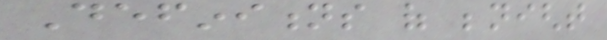Definitions of benight
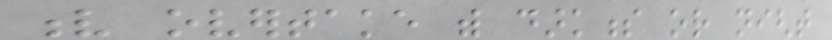v overtake with darkness or night
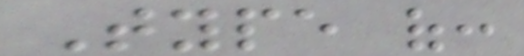Type of:
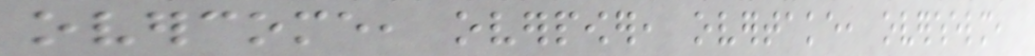overcome, overpower, overtake, overwhelm,
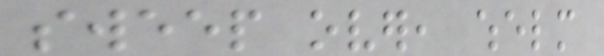sweep over, whelm
